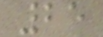25
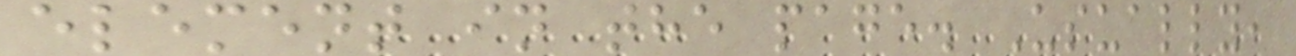element in the page. Usually,
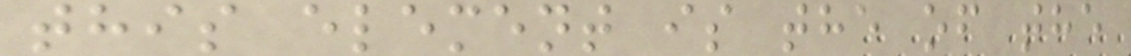this element is the of the
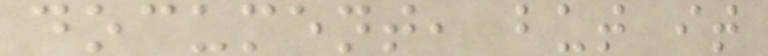document, but it
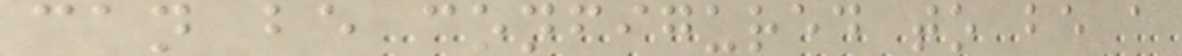can be configured to be a
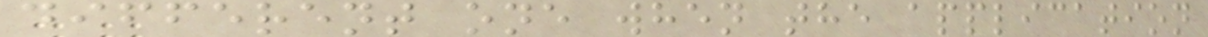different one when the application
